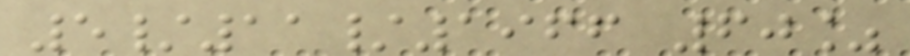5/11/1966 60%
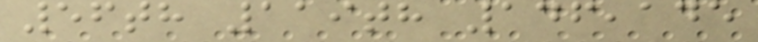56th 119th 146,145
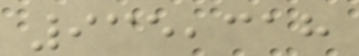935,318
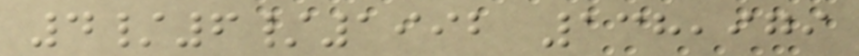4/6/1992 138,979
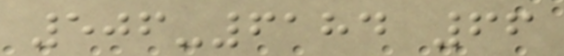506-6184 66
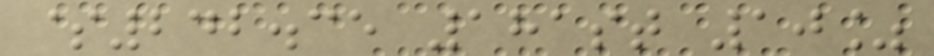$242.35 181st 10%
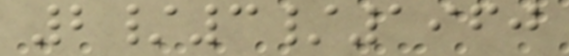2/3/1960
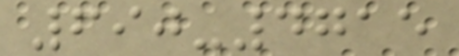690-4715
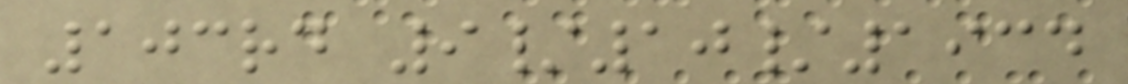103rd 9/10/1934
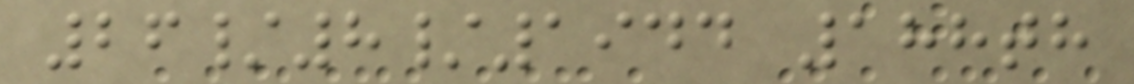26/8/1944 188th
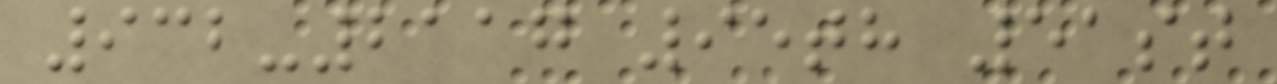932-2117 95th 51st
